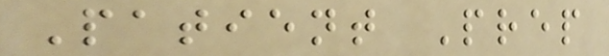Patient Prep
